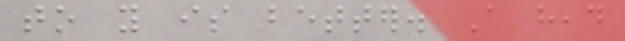to you is better. A head
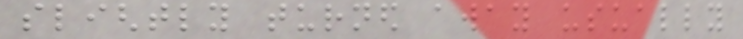slightly turned away usually
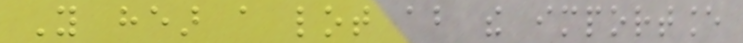You hear a lot about the importance
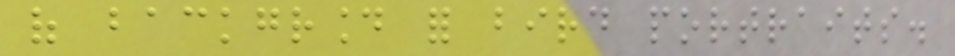of background for bird portraits.
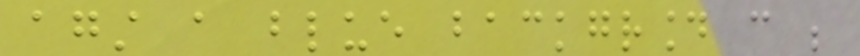against a blue background can be
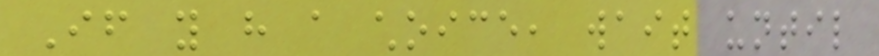If you have a choice, wait until
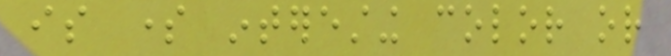is some interesting color or
